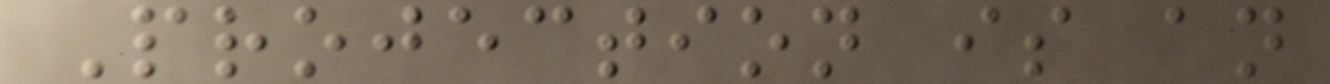Projection is an
